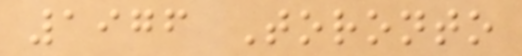1976 Toronto
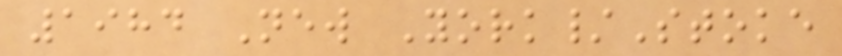1984 New York/Stoke
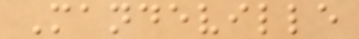Mandeville
